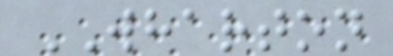WHARTON
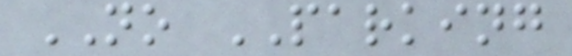NO PARKING
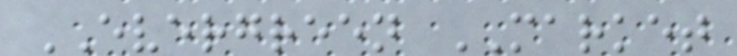EVERGREEN MARKET
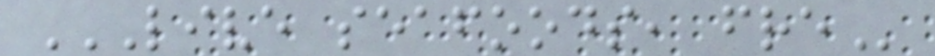LIVE SEAFOODS, FRE
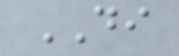DI
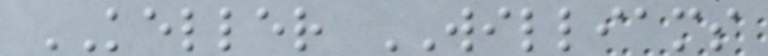KELLER WILLIAMS
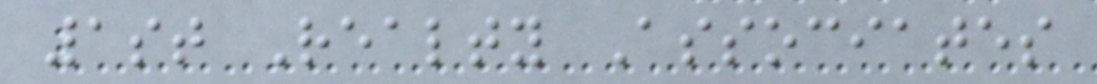1st Realty Associates
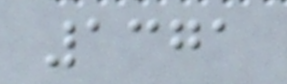1371
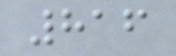816
